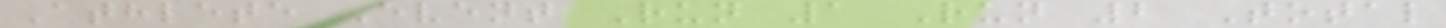Athlete Event Run 1 Run 2 Total
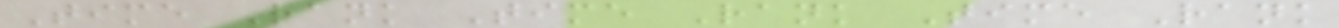Time Rank Time Rank Time Rank
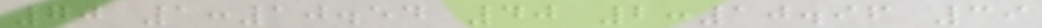70 1:10.54 40 2:10.96 39
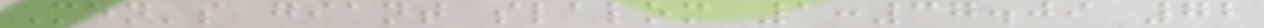Men's giant slalom 1:37.09 72
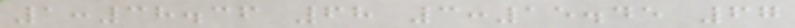1:38.36 68 3:15.45 67
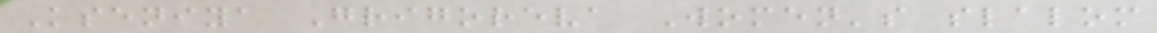Kseniya Grigoreva Women's slalom
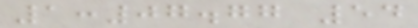1:07.77 54
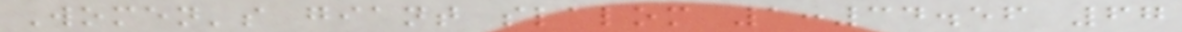Women's giant slalom 1:34.56 67
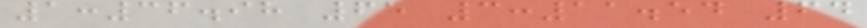1:36.98 65 3:11.54 64
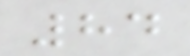84
